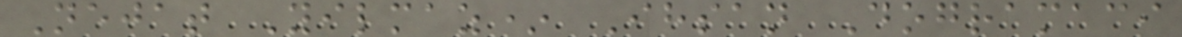Nejat Yilmaz* Ihsan Dogramaci
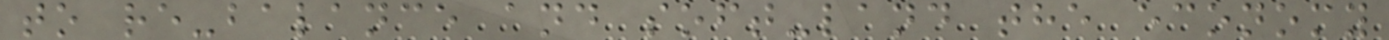to re-balance and soft-land the economy
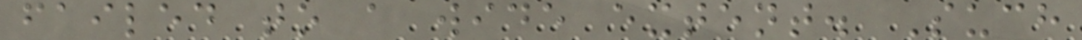failed to a wide extent. Such
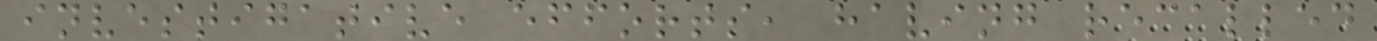investigative efforts, having recalled
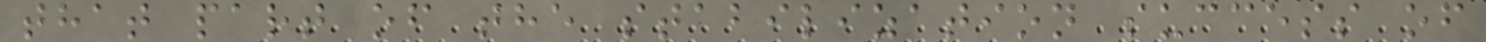that part of the stabilization success of
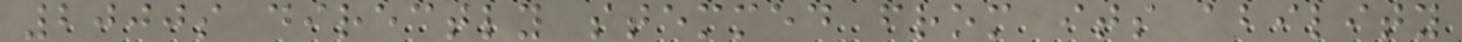2000s directly stemmed from its ability
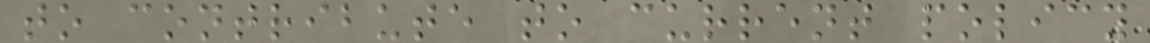to contribute to current policy
